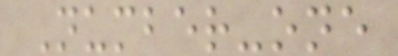Number-one
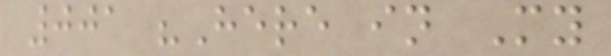001 "Here in My
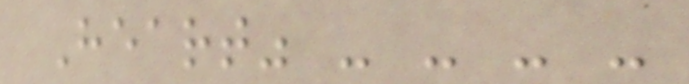Heart" - - - -
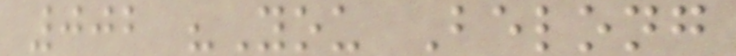002 "You Belong
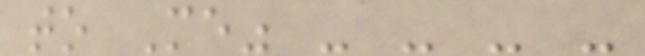to Me" - - - -
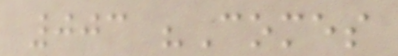003 "Comes
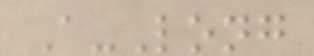A-Long
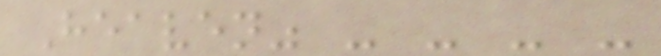Heaven" - - - -
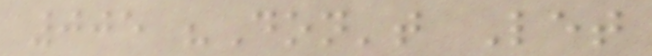005 "Don't Let
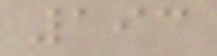193
